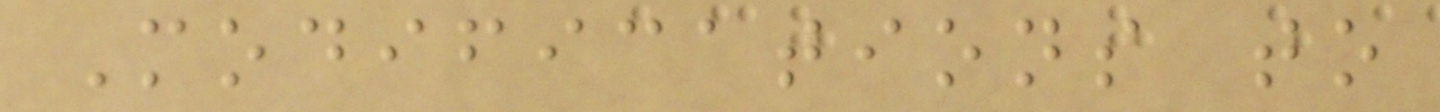Modifications to
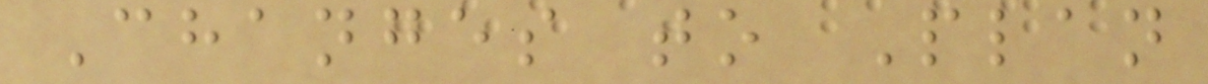Changes to Plan
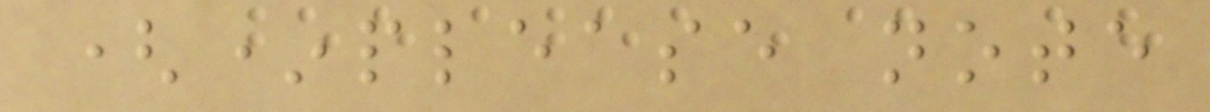(*please note
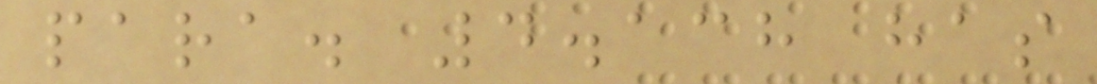para. 4.138 has
